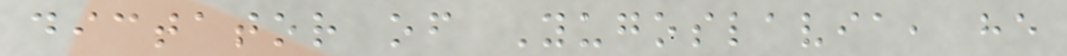dictator of Yugoslavia, he
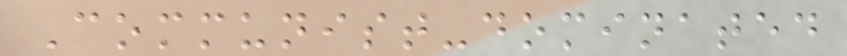Communist-dominated
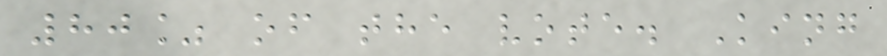80% of the vote. King
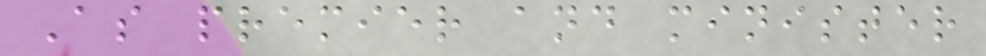As premier and minister
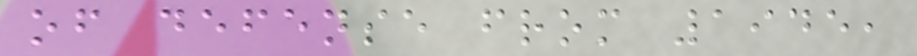of defense from 1945,
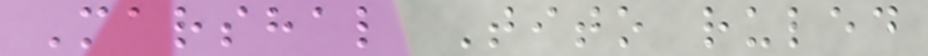Marshal Tito ruled
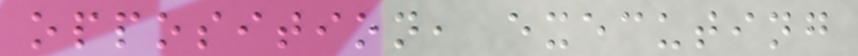opposition, executing
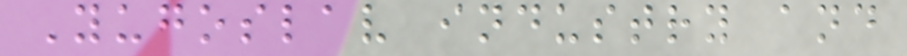Yugoslav industry and
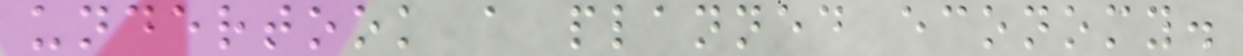undertook a planned economy.
